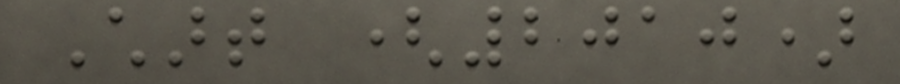Chart (2010)
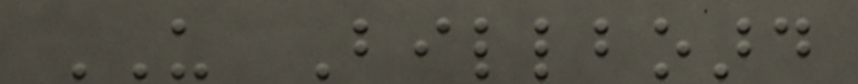US Billboard
